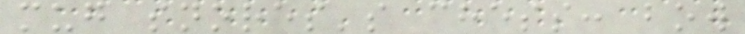mug snores's chess: bow
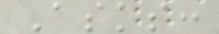Asks:
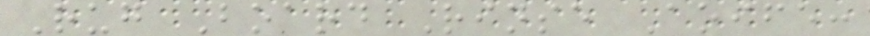Rug Board Rinse Aoife:
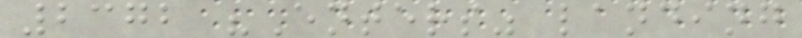2372 "Enters" landing
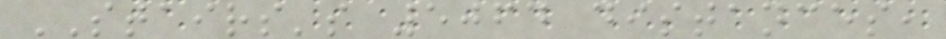STAIRS's 5064 distances,
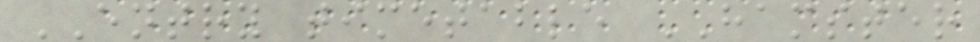ENTRY timetable HAMSTER
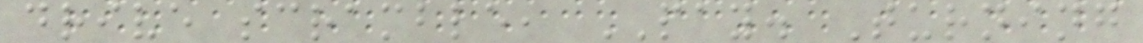drive scramble, PAY. Turning
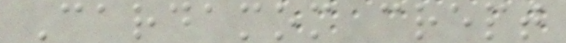Cardamom crept
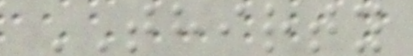THIRTY
